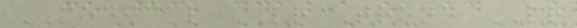MEDICAL LR Trend LR
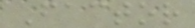Factor
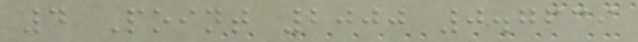4 Point 2000 0.7639
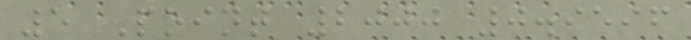5 Point 2000 0.9596
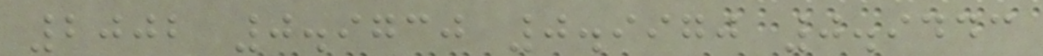2002 0.9730 0.9970 0.9443
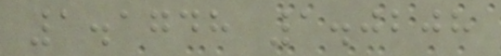1.1748 1.0208
